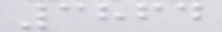3864
